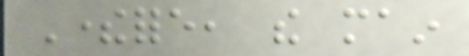Therefore, the main
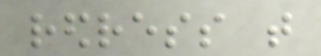redress that
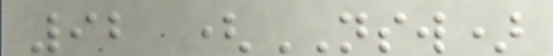92 (NSW)
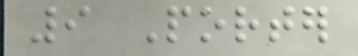9 Porter
